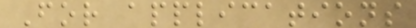For applications
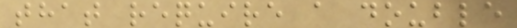that require a double
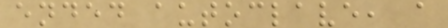ended autoclave, a
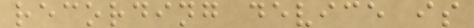recording device is
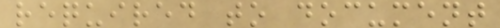required to document
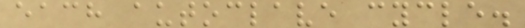each autoclave cycle.
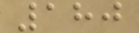180
